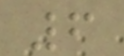6
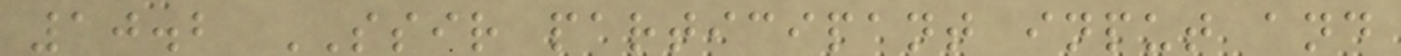10.2 SSIR participant input and
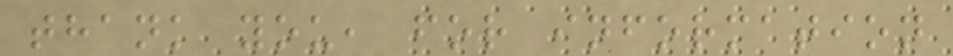thank you, for information
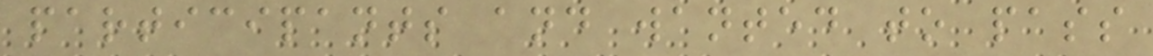participants and wanted to pass
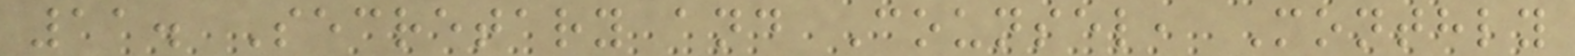11. Secretary and Counsel, Monthly
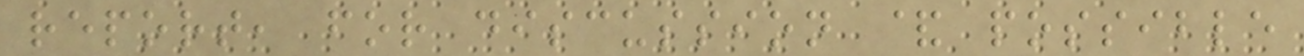report, for discussion & possible
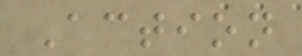Action
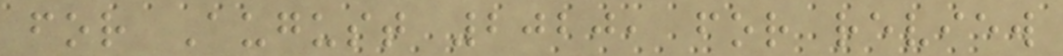for August 2020, for review
